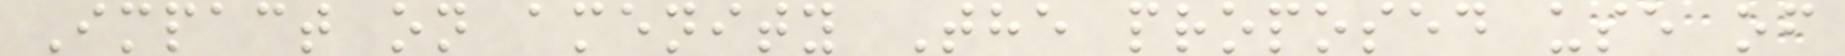Impact on amenity The proposed use of
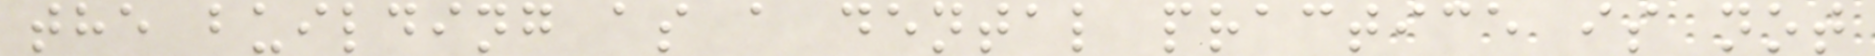the building as a dental practice is not
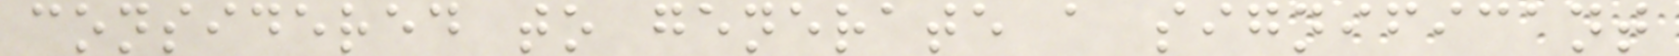considered to generate a significant
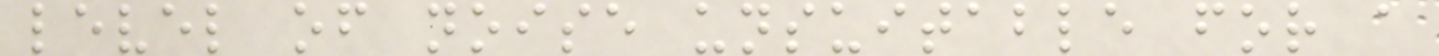level of noise unsuitable for a
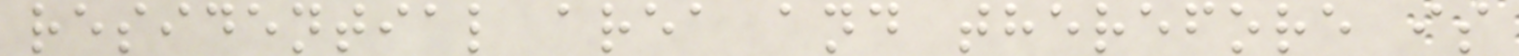residential area and therefore is
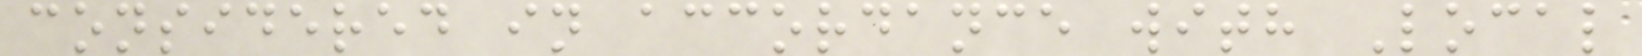considered in accordance with Local
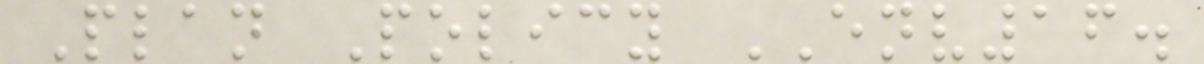Plan Policy ENV16.
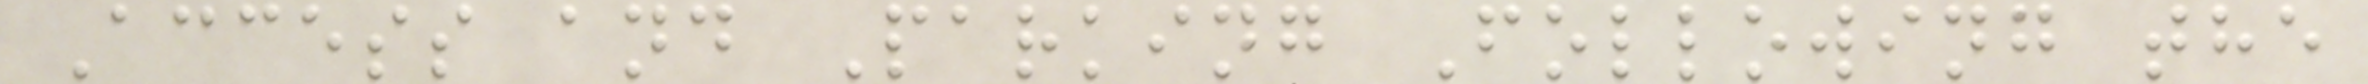Access and Parking Following the
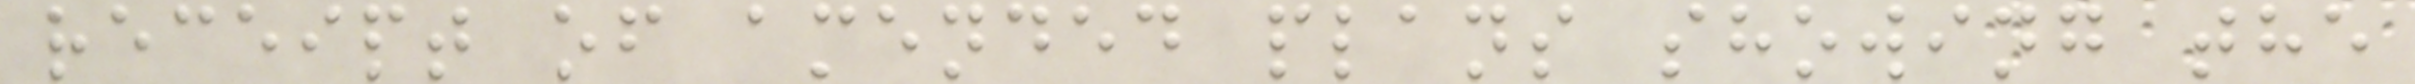receipt of amended plans showing the
